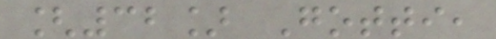[32] Gotti,
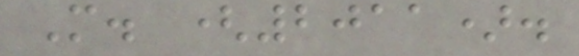M. (2011).
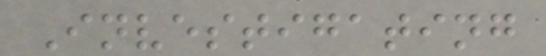Investigating
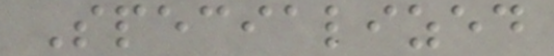Specialized
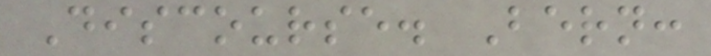Discourse. Bern:
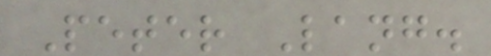Peter Lang.
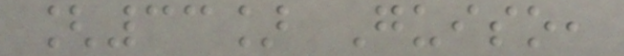[33] Guiso,
